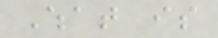What is
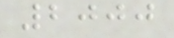2000
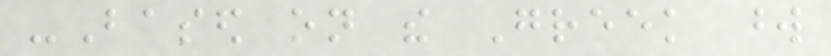-Based on the Greek word
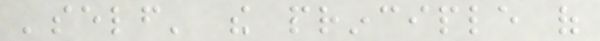'self' the principle of
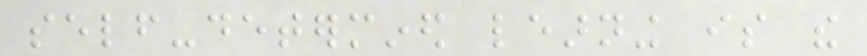self-determined learning is the
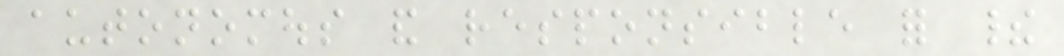autonomous and responsible for their
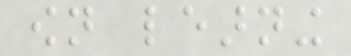own learning
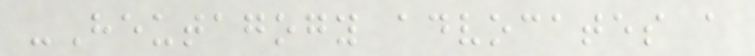-Heutagogy advocates a
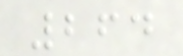264
